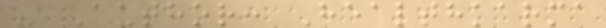- Author: Healthkarma
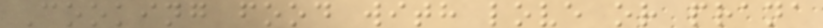Cooking food with love or prana
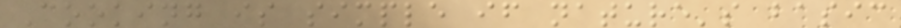Cooking is simple if nature's basic
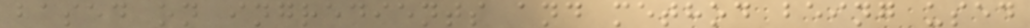based on ingredients and method being used
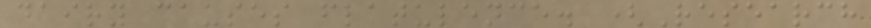dairy causes flatulence. (Research
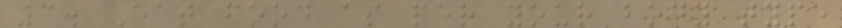3. Eat food as per your body type
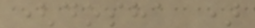(dosha )
